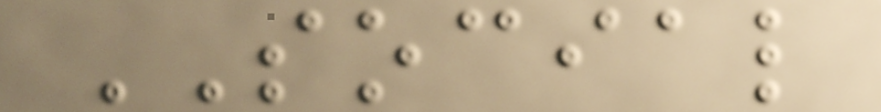SOCIAL
